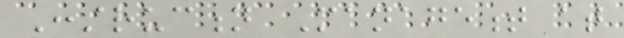Construction Management at
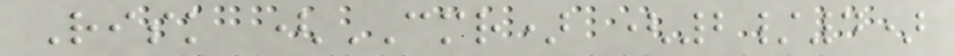Risk (CMR) (2/4)
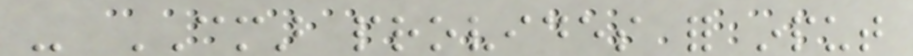- CMAR provides for input
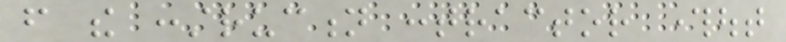from the construction contractor throughout
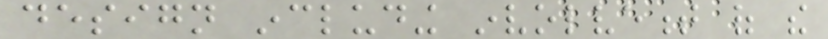design including involvement of the
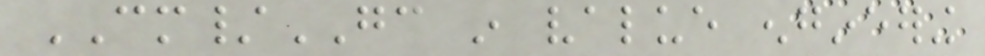CM/GC in value engineering
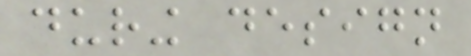during design
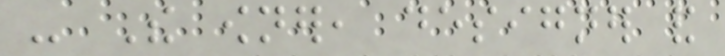- The owner, designer and
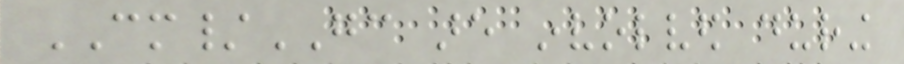CM/GC are involved during
